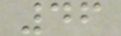46
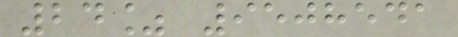24% 9508541
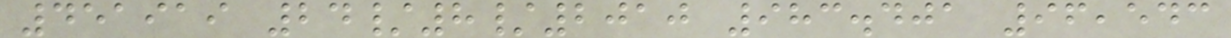451919 24/8/2010 983.401 96,543
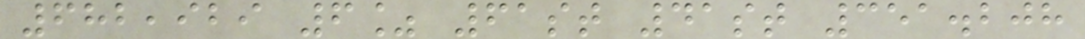682,929 6% 61st 41st 351.208
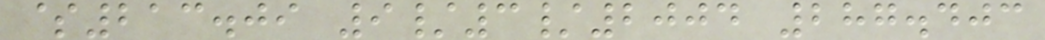$213.09 9/3/2004 287.403
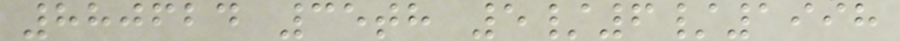880624 35th 5/6/1998
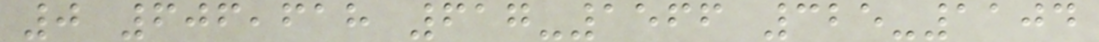0 606,618 617-1566 325-1104
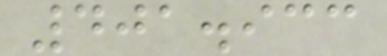401.933
